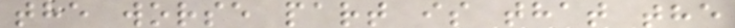the worse part is that the
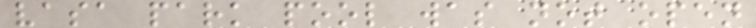vasa park pool was not open
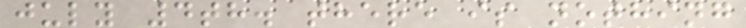july 4th. there is nothing
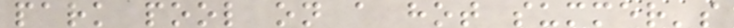park pool on a hot summer's
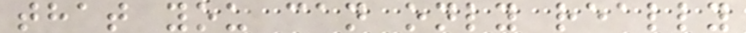that you can only really
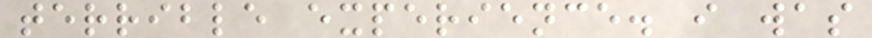terrible experience. i was
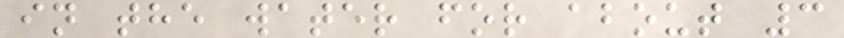in the water for about 3
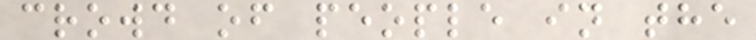crowd of people in the
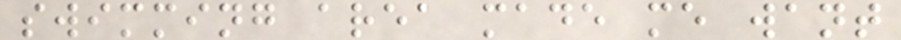swimming area made me want
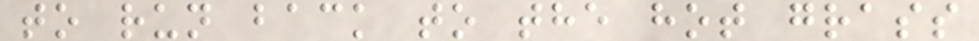to run back to the hot grass
